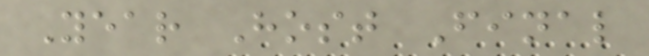Year Host Final
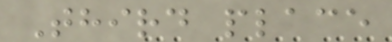Third place
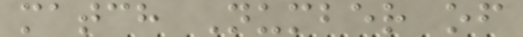match Number of
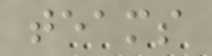teams
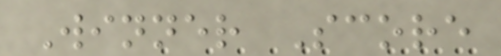Winner Score
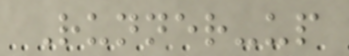Runner-up
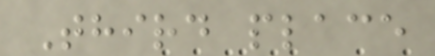Third place
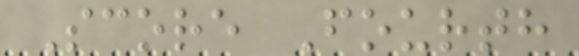Score Fourth
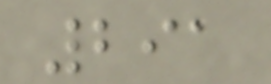291
